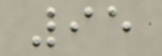95
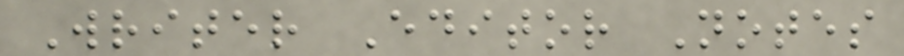Writer Editor Notes
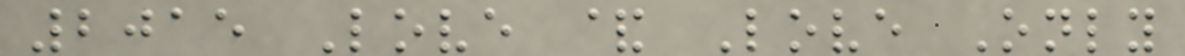2015 Love & Love Only
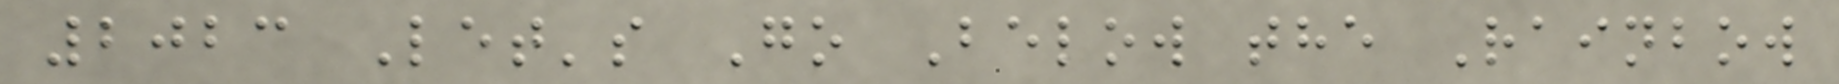2023 Let's Go Below the Rainbow
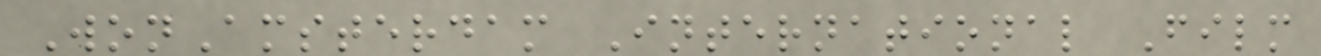WonAmsterdam International Film
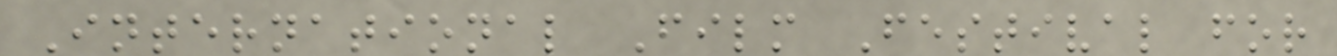International Film Festival for
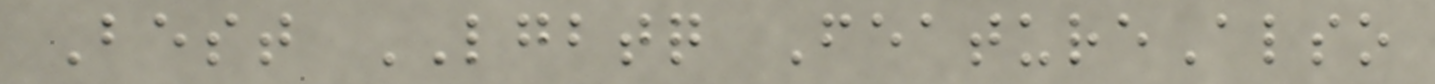Best LGBTQ FeatureAlso
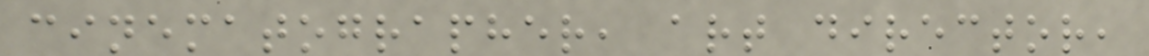cinematographer, art director,
